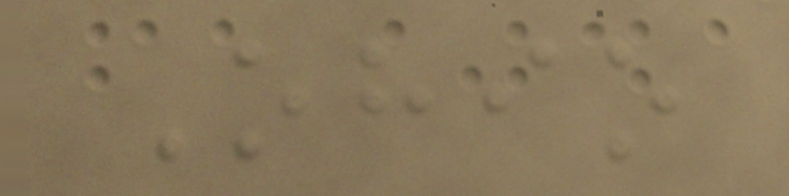Ohio
